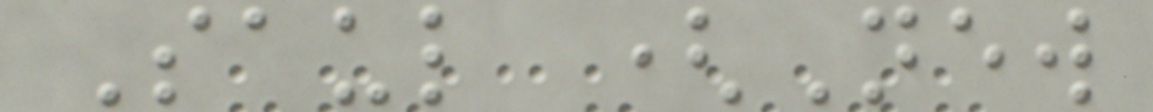Saul (New
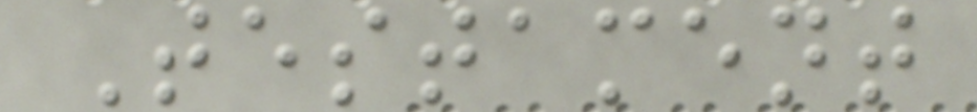Testament
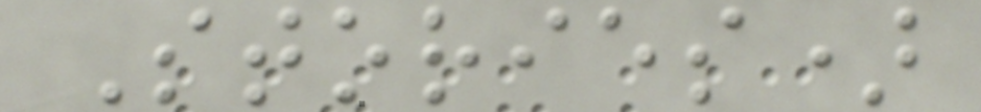Stories)
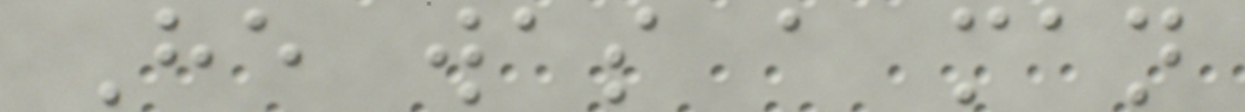He was a man
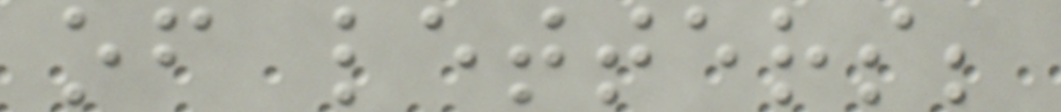of letters;
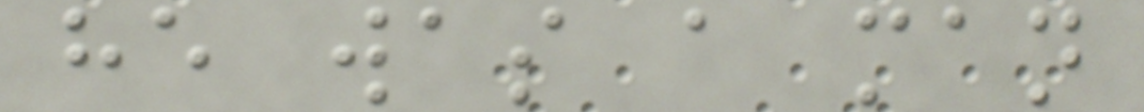he was a man
